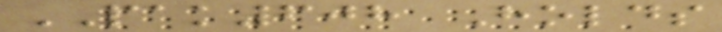PAK608 Holds
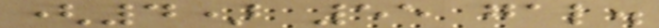(4) 55 gal.
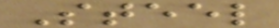Steel
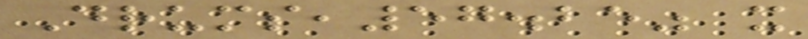Drums,57.25" x
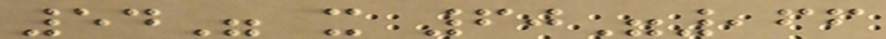54" x 60",66
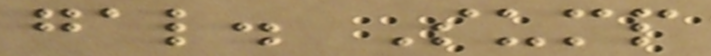gal. Sump
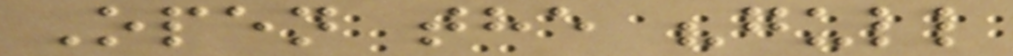Open the "gull
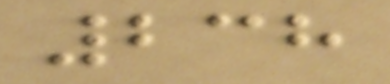238
